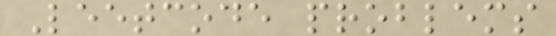Leetcode problems
